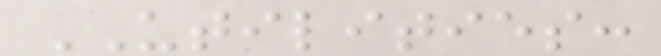UTILITIES:
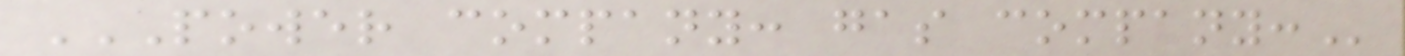POWER COMPANY: GAS COMPANY:
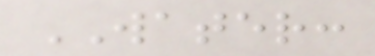WATER:
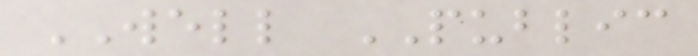WELL PUBLIC
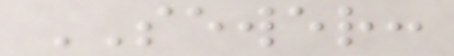SEWER:
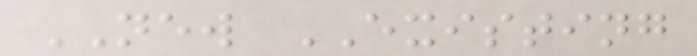NEW EXISTING
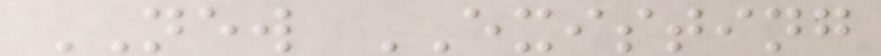NEW EXISTING
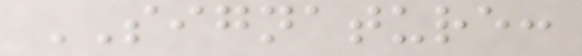SIGNATURE:
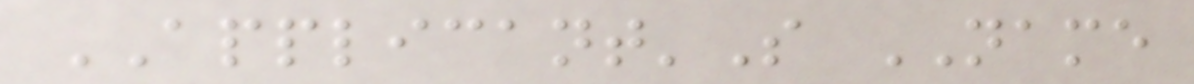APPLICANT'S NAME
